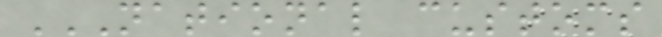NATIONAL CUSTOMS
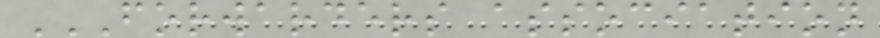FORWARDERS ASSOCIATION
